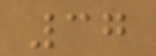37
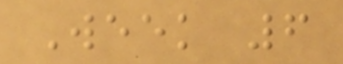Week 6
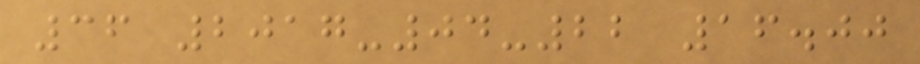36 2017-04-22 16.00
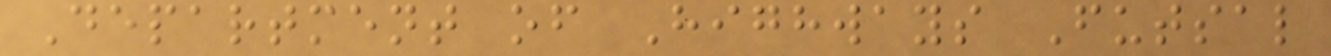Department of Highways Futsal
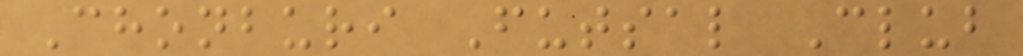Chonburi Futsal Club
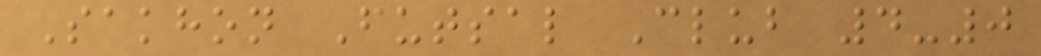Sakhon Futsal Club 4-0
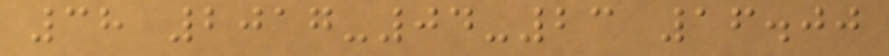38 2017-04-23 16.00
